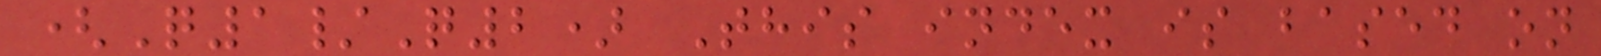(Q1/Q2) This index is based on
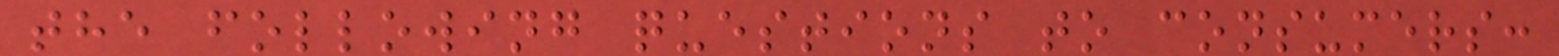the following questions to consumers:
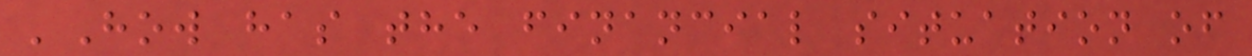'How has the financial situation of
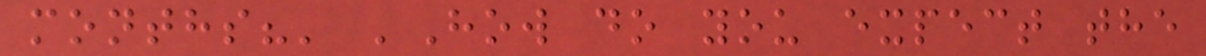months?' 'How do you expect the
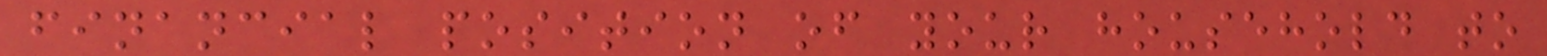financial position of your household to
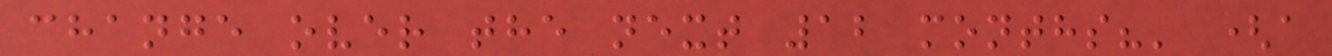change over the next 12 months?' (a
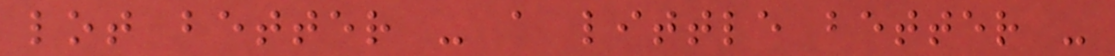lot better - a little better -
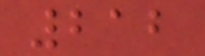212
